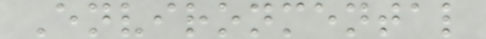Environmental
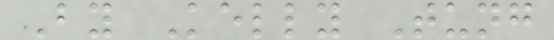By Kelly Tung
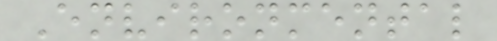Environmental
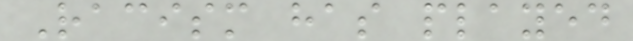Racism has played
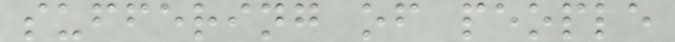suffering of people
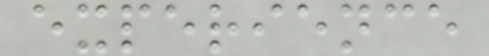experience
